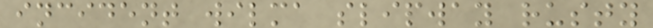incident wilma slipway rusty
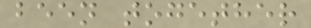been together
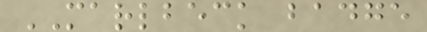MARLBECK badge
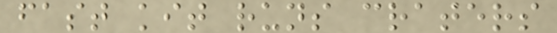fast kit runs craters
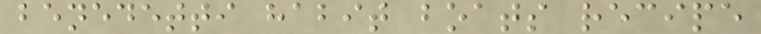benedetti habit boats recipe
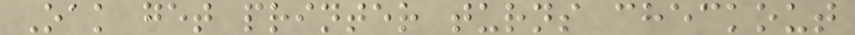Oak get printer turns checkout
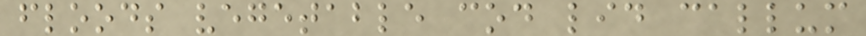floods vegetable cod lid callum
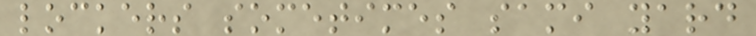lockers sometimes sami yard
